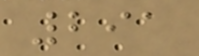291
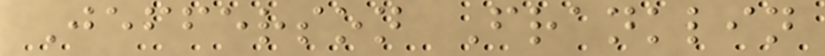Jefferson Franklin
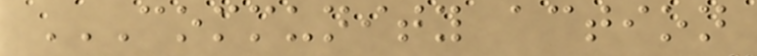COMMUNITY ACTION
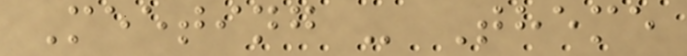Meeting - Theme
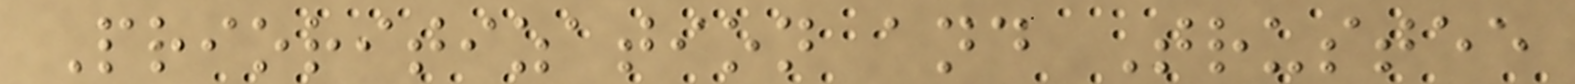Prioritization and Trustee
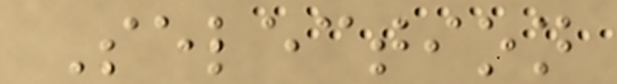Selection
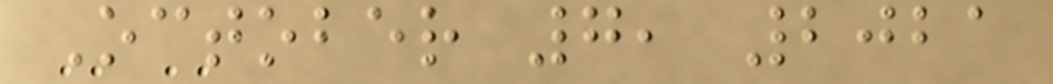October 7, 2021
